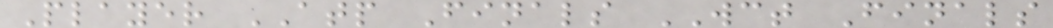Player ATP Finals WCT Finals
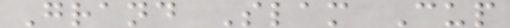Grand Slam Cup
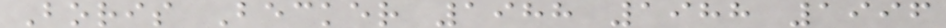Boris Becker 1988 1988 1996
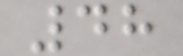48
